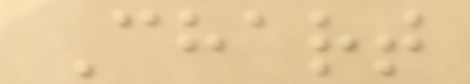Chart
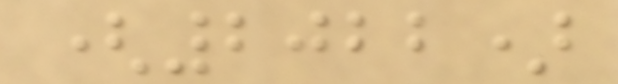(2022)
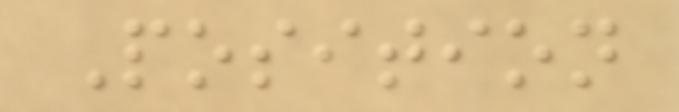Position
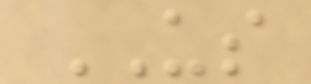US
